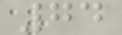74
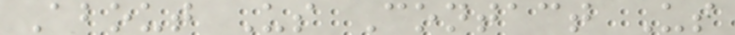About Us Contact Us
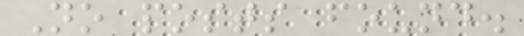No posts found.
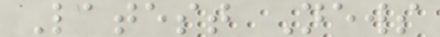Latest News
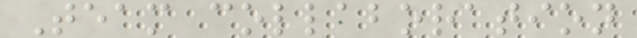Team collaboration
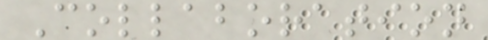Collaboration
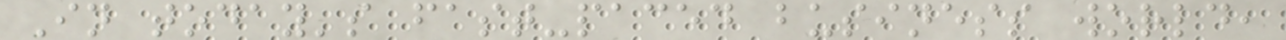In today's fast-paced business world,
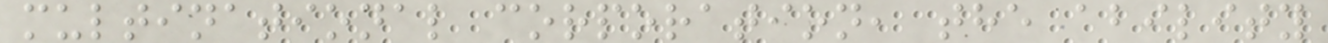multinational corporation, the ability
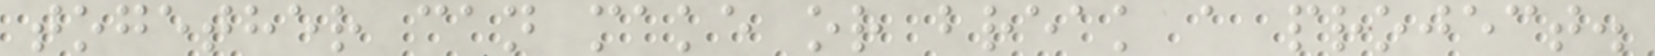together can make or break a project.
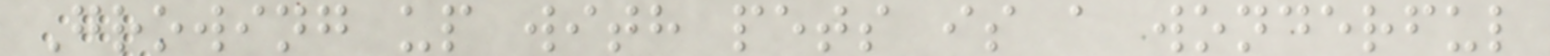Growing up with pets is a wonderful
